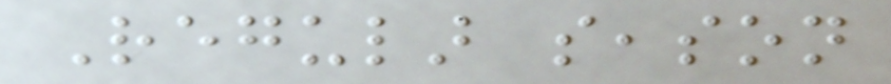Regular season
